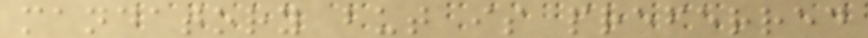mandatory but is preferred
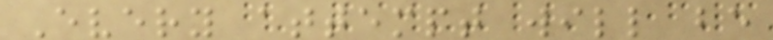Every attempt will be
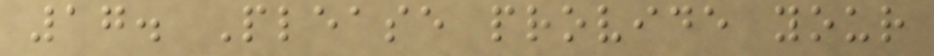17. Please provide your
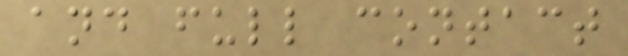and full contact
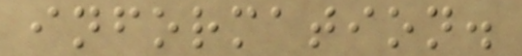information.
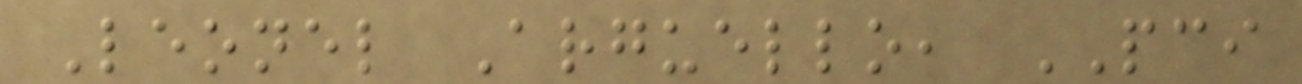Leonel Arguello, PCI
